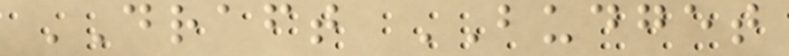DRAFT BUDGET
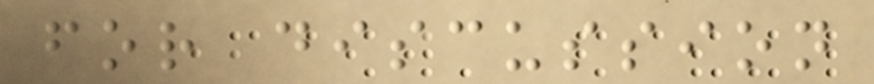for discussion
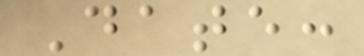Date:
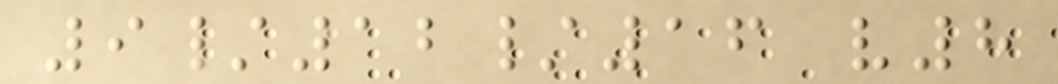9/12/16 v8
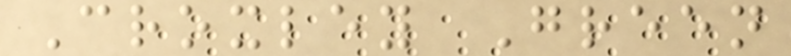Croxley Green
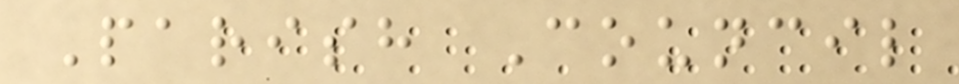Parish Council
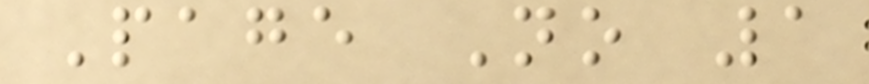Page No 1
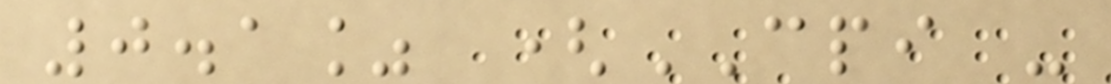0.1% (CPI -
